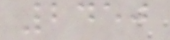2450
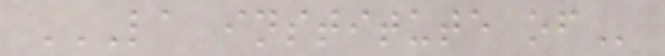LA INSTITUTE OF
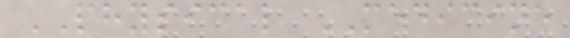PHYSICAL MEDICINE
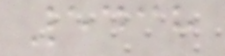5438
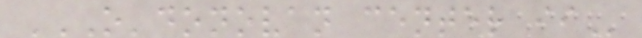O'DONOVAN CENTER II
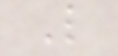L
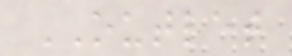OUTLET
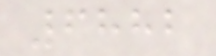6882
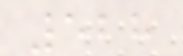528
